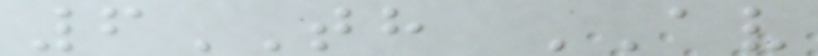6TH AV
